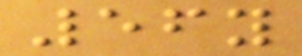56y
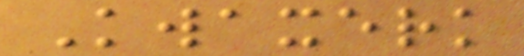Kwaxerk
